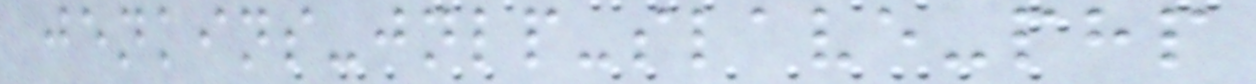jenkins-jnlp-slave-php
